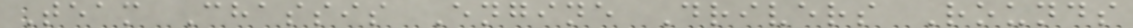Team Chassis Engine Drivers Rounds
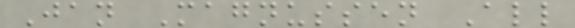Jan Magnussen All
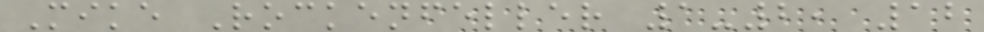Mike Rockenfeller 1-2, 12
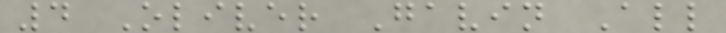4 Oliver Gavin All
